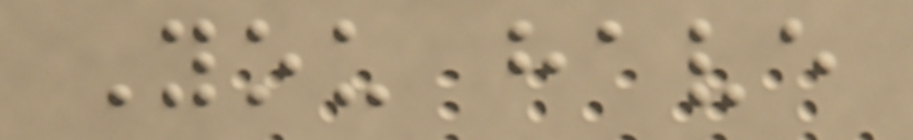You have
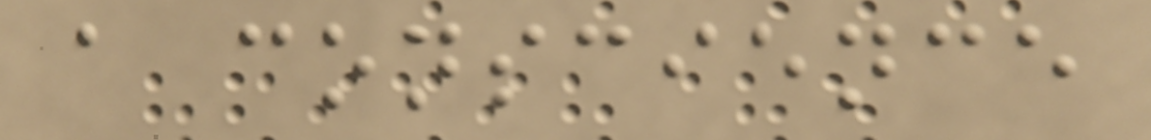a conscience
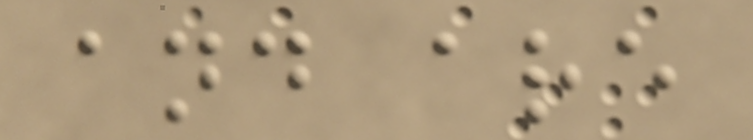and are
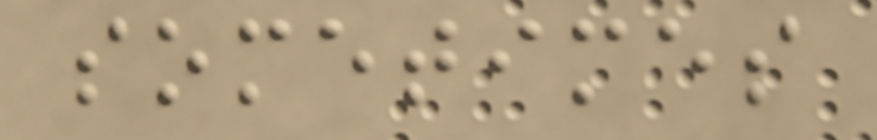sometimes
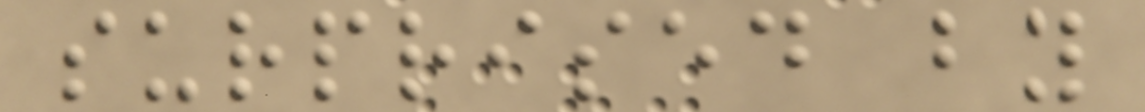surprised by
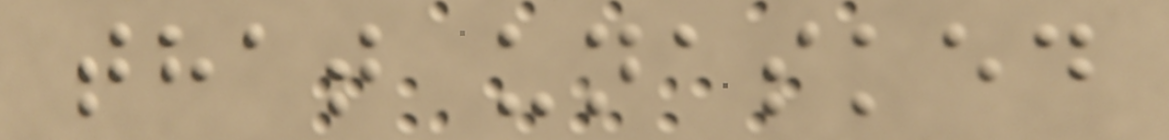that unasked
